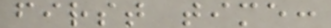first time:
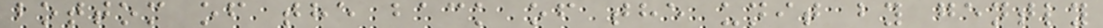bottom of the back of the unit by gently
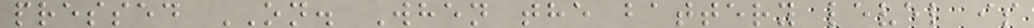pressed ON. When the battery level is
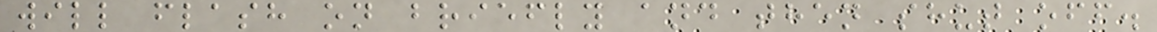will flash on briefly and then shut off.
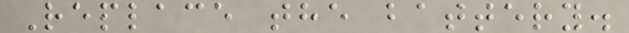Replace the battery.
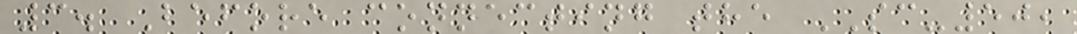3. Before connecting the SC-50,
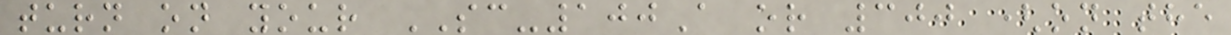turn on your SC-100A or 300 (on the
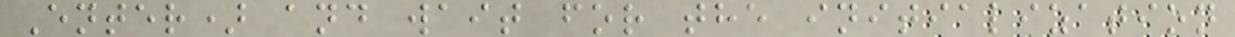Enter) and wait for the initialization
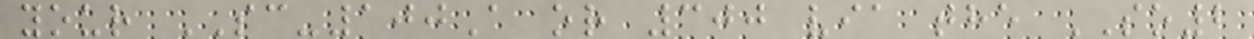your SC-100A or 300 via the SO2
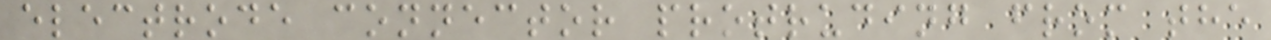electrode connector protruding from the
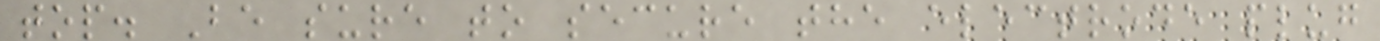top. Be sure to secure the electrode plug
